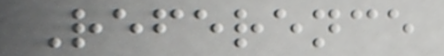Reference
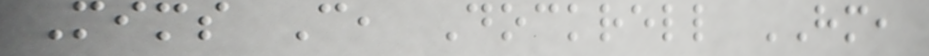Mims C, Dockrell HM,
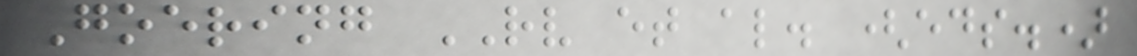Goering RV et al. (eds.)
